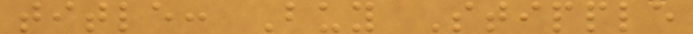title: Buy Stipple
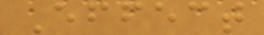Effect
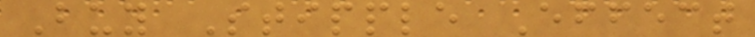Buy Stipple Effect
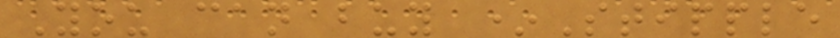You can buy *Stipple
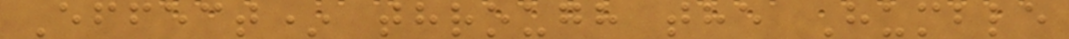Effect* through the Humble
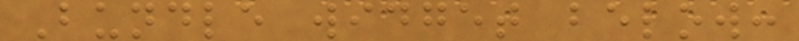Bundle widget below:
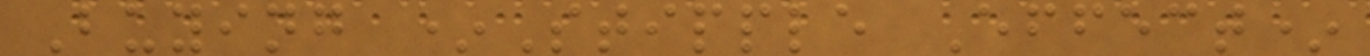Buying *Stipple Effect*
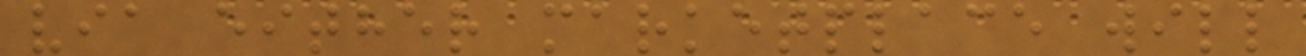via either marketplace will
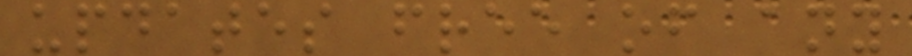updates free of any
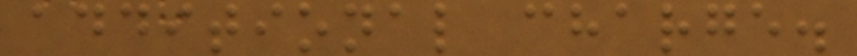additional charge.
